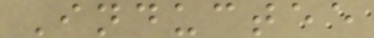Inductee
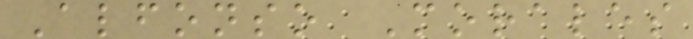Alfonso Morales
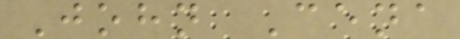John Cena
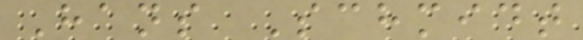Hans Schmidt
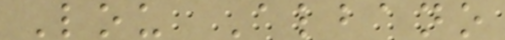Lou Albano
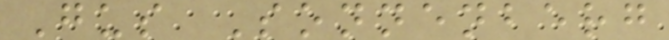Gus Sonnenberg
